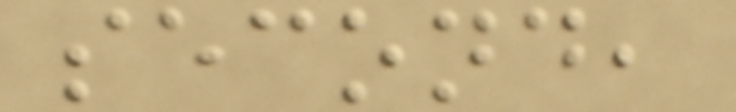second,
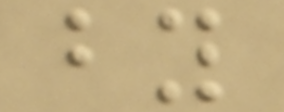by
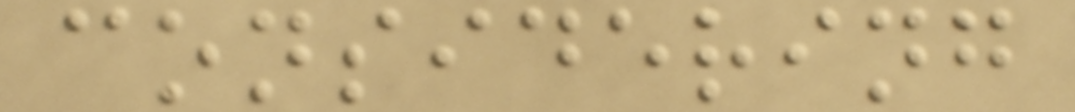considering
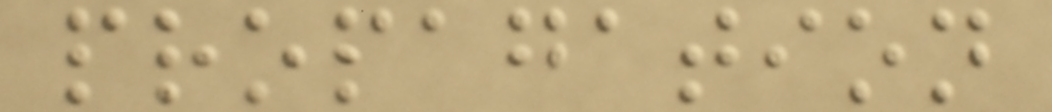propagation
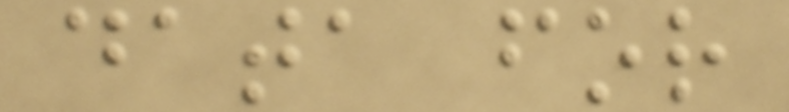data for
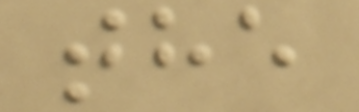the
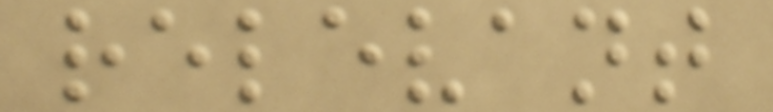relevant
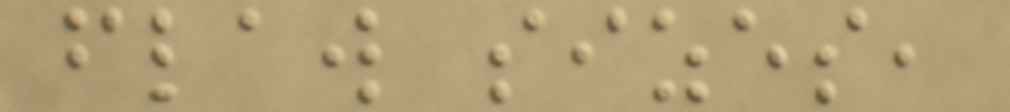flaw sizes,
